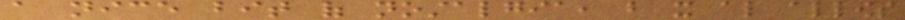a nice bit of nostalgia, but it also allows
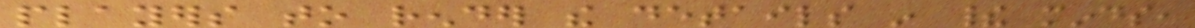players to render the details in their minds,
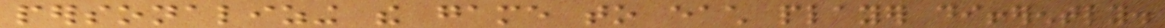personalizing the game to each player differently.
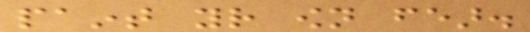paint your own fear.
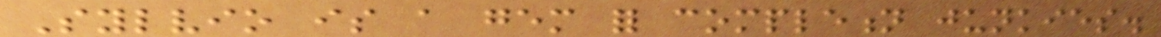Sylvio is a gem for completion junkies.
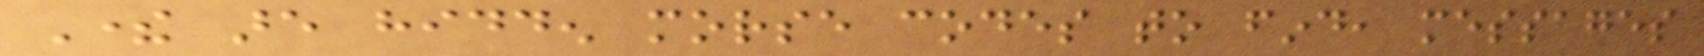There are hidden morse codes to find, messages
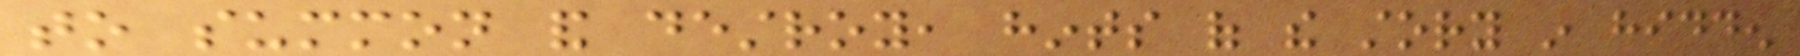to summon and destroy, hints of the story in hidden
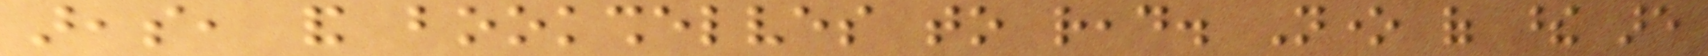areas, and bookshelves to read. None of these are
